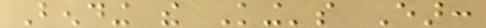Bending the King's Ear:
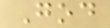God
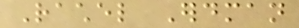Rachel Erdman
